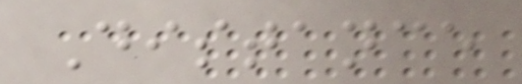Distance
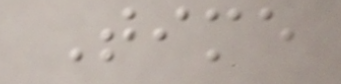Time
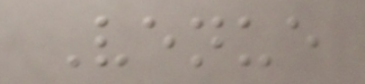Venue
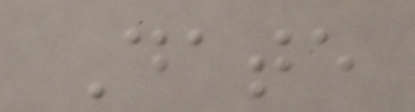Date
